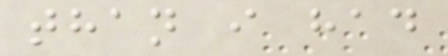than i had
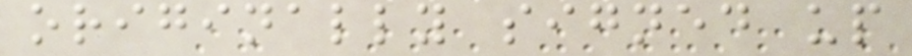originally signed up
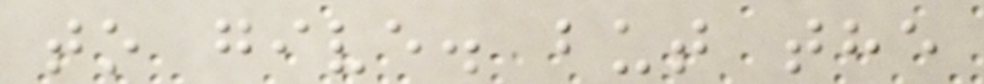to give. but the
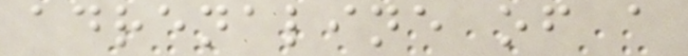adrenaline of a
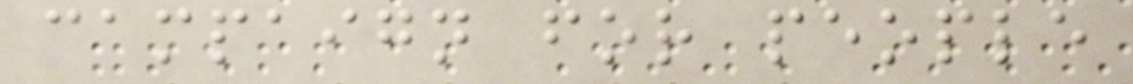campaign for people
